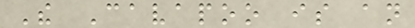The Cavapoo is an
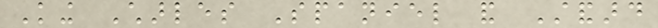King Charles Spaniel and Standard
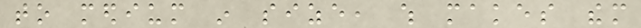to medium in size, which makes them
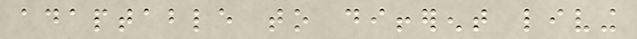adaptable to different living
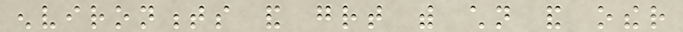environments and great with children and other
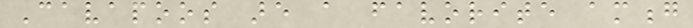Cavapoos are a favorite among
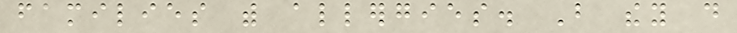families with allergies. But they do
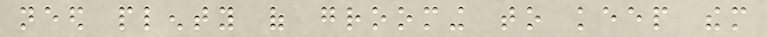need plenty of grooming to keep them
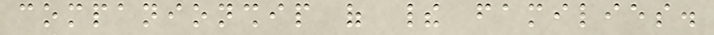companionship of their families.
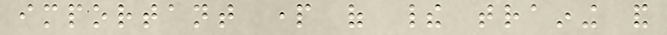important part of their training and
